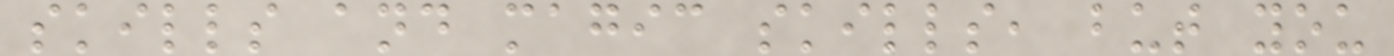skills and magic skills, but you
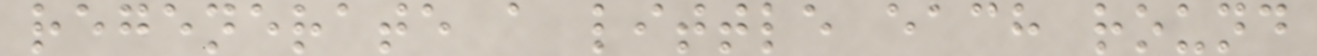regenerate a little each round
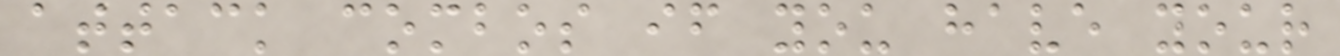attack combos if you have your
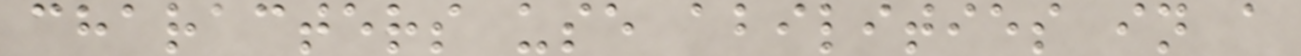characters use abilities in a
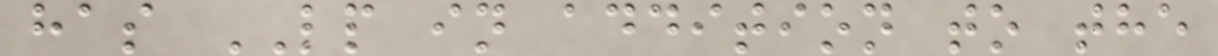has LP in addition to the
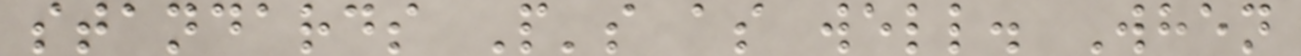standards P's as well. When
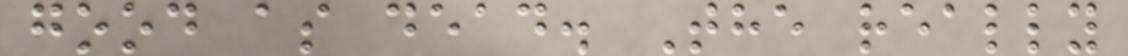good as dead. The really
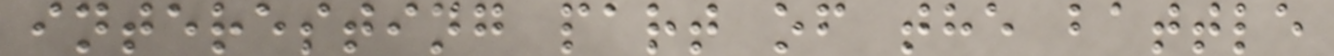interesting part of the battle
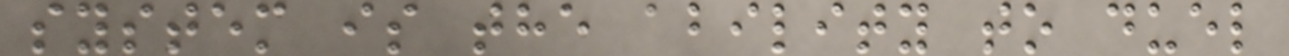system is the ability to duel
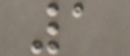1
